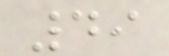49
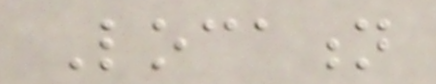Location
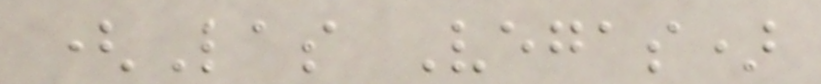(Las Vegas)
